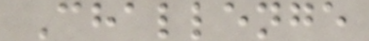Challenge
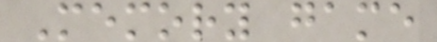Memory game
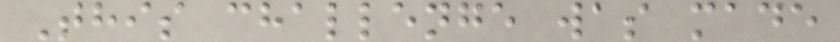This challenge was made
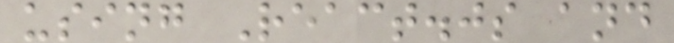using React.js and
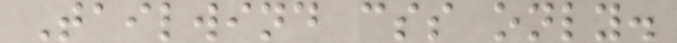Tailwind css only.
